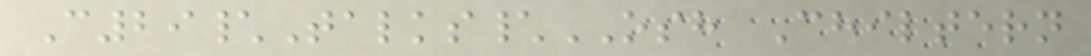C29\Talks\OSH Chiltern
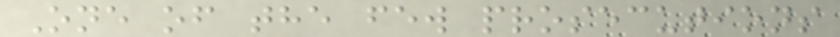One of the few prosecutions
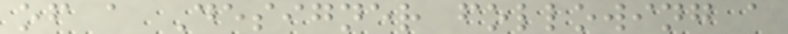of a Designer following a
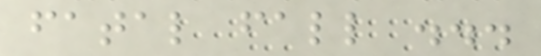fatal fall ...
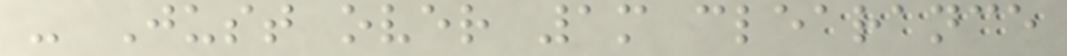- Just over 1m clearance
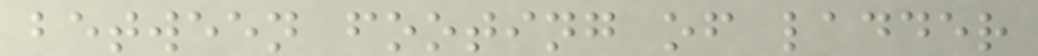between footing of ladder
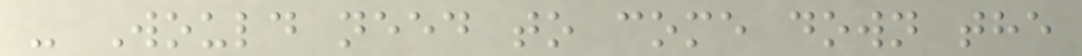- Would need to come down the
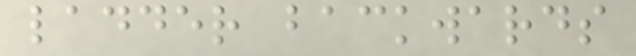ladder backwards
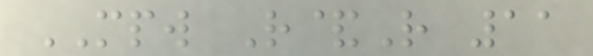MPW R&R 11
